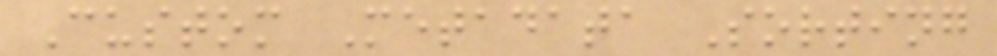Custom Metadata Sorting
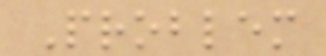Problem
